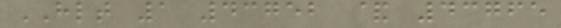HLT 1 43752 & 43765
